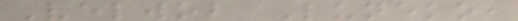Velwob Luneko,
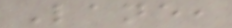Lane,
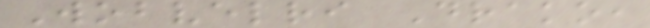Wobvelri Drako,
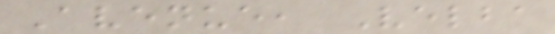Avenue, Velba
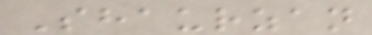Shaurzan
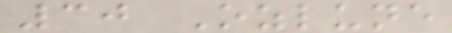30 Ozlune
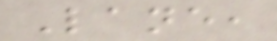Lane,
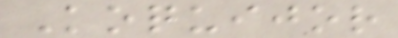Koquijor
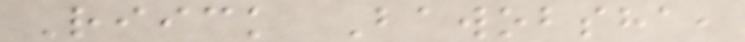Riick Bawobsha,
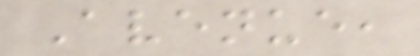Avenue,
